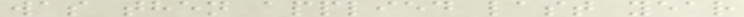was then applied last year
